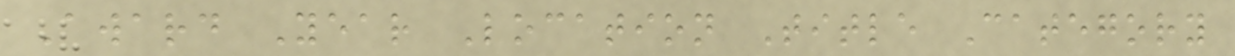Award Year Location Title Category
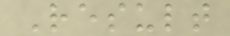Result
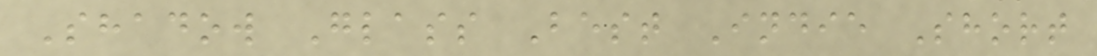Shadow Glass Best Indie Short
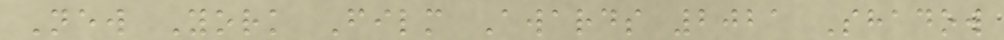New York Film Awards 2021 Shadow
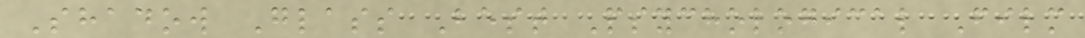Shadow Glass Best Psychological Film
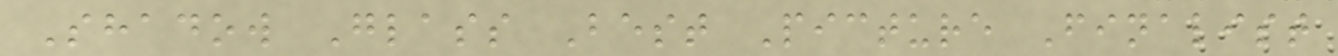Shadow Glass Best Picture Finalist
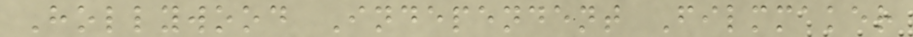Hollywood Independent Filmmaker
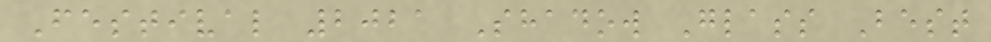Festival 2021 Shadow Glass Best
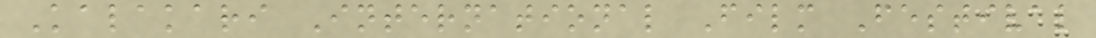Kalakari International Film Festival
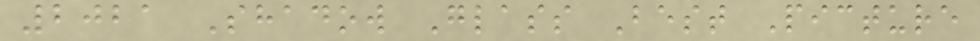2021 Shadow Glass Best Picture
